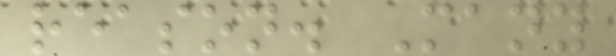reason. Many
